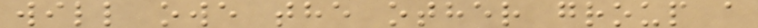will owe the other group a
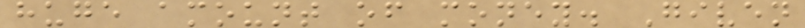huge amount of money. Given
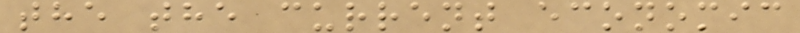the the current economic
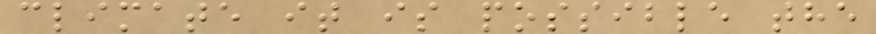climate it is possible the
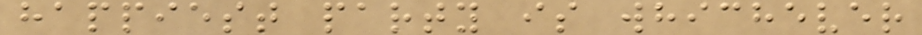happiest party is whichever
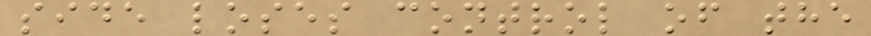side loses control of the
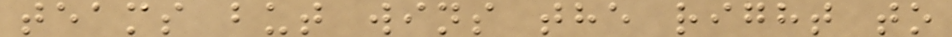teams but wins the right to
